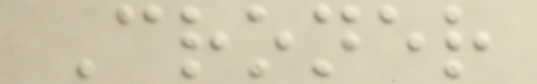Croner
